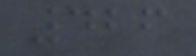426
